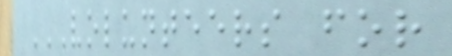VOLUNTEERS FOR
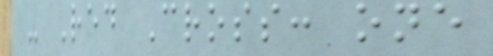- Red Cross: one
